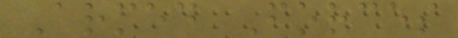Armed Forces
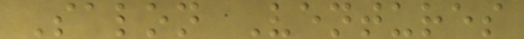Salon Ventures
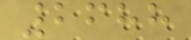2688
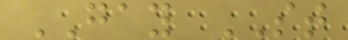GAY ST
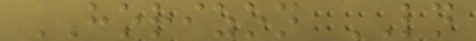HORIZON LN
